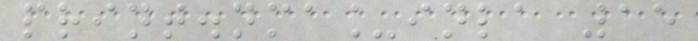print.nma_inla 15
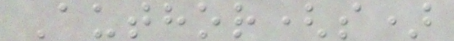Author(s)
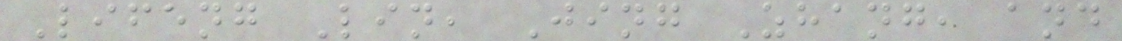Lifeng Lin, Jing Zhang, and
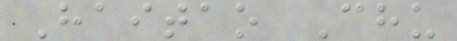Haitao Chu
